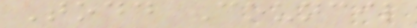Todd Council
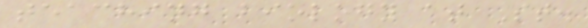teaching biology at St.
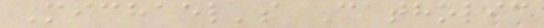Michael's Catholic
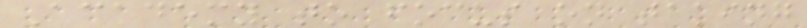Academy to focus on taking
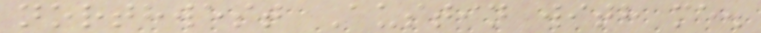northwest Austin with me.
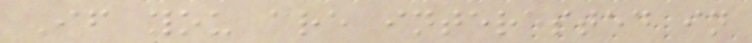If you are interested in
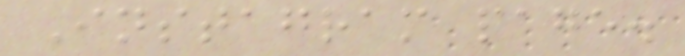Instagram page.
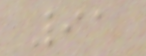91
